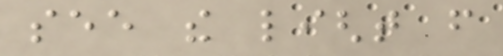see the light from
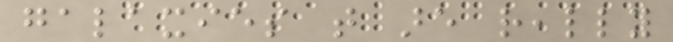galaxies that are really
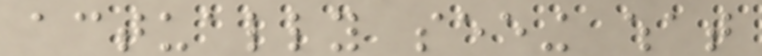actually seeing what
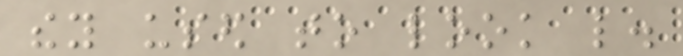they used to look like.
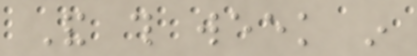And this week in
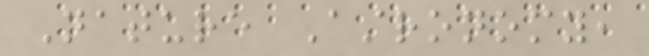Nature Astronomy,
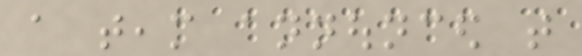a team announced that
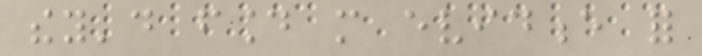they'd found more evidence for
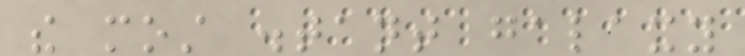the most distant galaxy
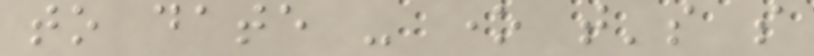to date - one that's so
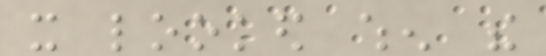it looked when the
